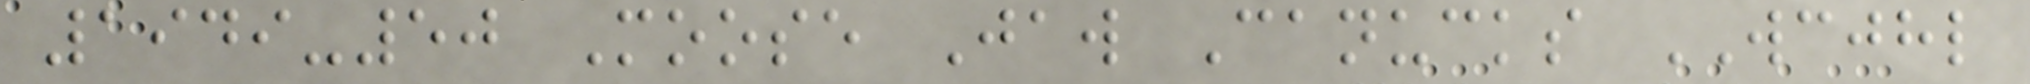1949-50 Moose Jaw Canucks WCJHL
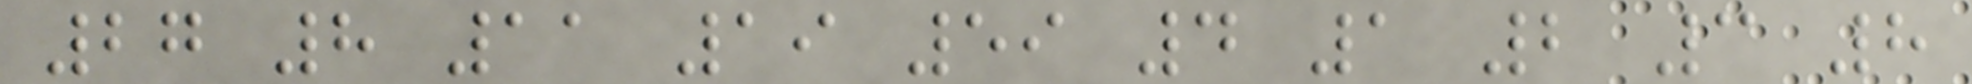27 8 11 19 59 4 1 2 3 8
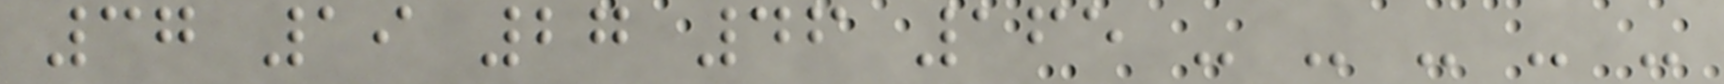37 19 27 46 165 - - - - -
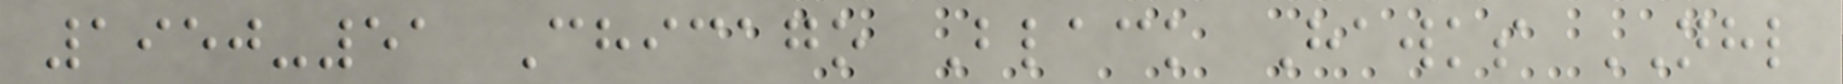1950-51 Chicago Black Hawks NHL
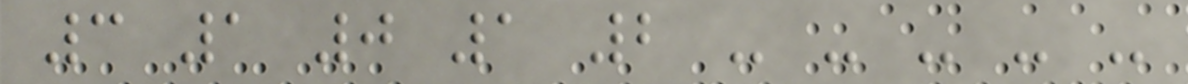3 1 0 1 2 - - - - -
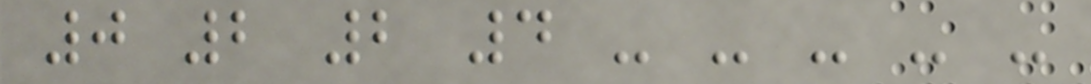0 2 2 4 - - - - -
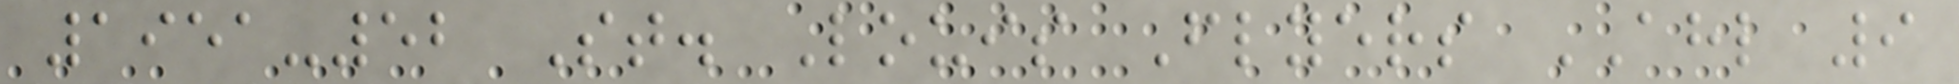1951-52 St. Louis Flyers AHL 9
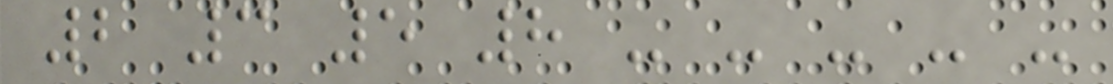2 3 5 8 - - - - -
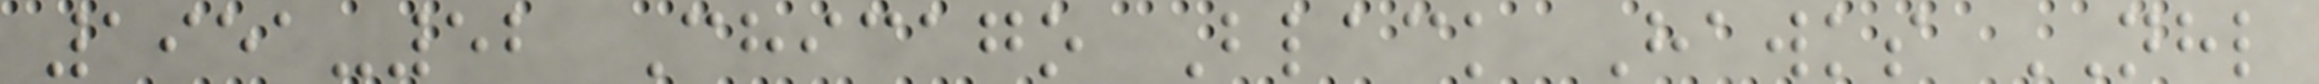1951-52 Chicago Black Hawks NHL
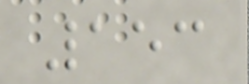153
